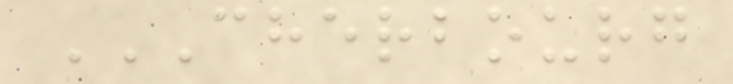CHERBOURG
